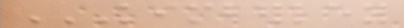KIMBERLEY
